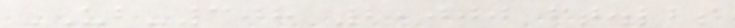UB-308 2,000 ft.lbs
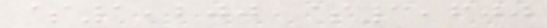$1,200 $3,600
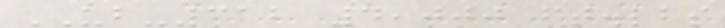UB-312 4,000 ft.lbs
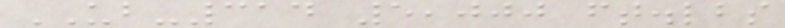UB-314 5,000 ft.lbs
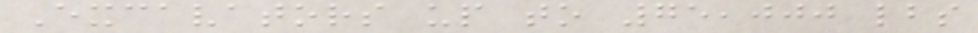Excavators up to 75,000 lbs
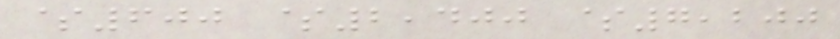$600 $2,400 $7,200
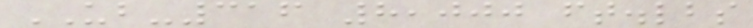UB-316 8,000 ft.lbs
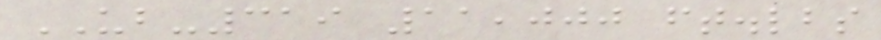UB-319 11,000 ft.lbs
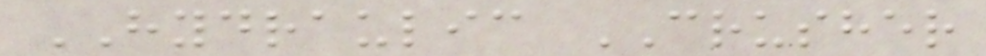HYDRAULIC CRUSHER
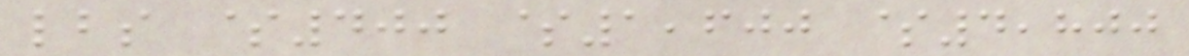lbs $400 $1,600 $4,800
